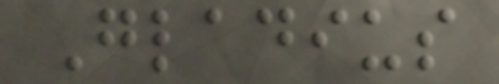Gladius
